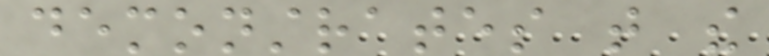demonstrates that the
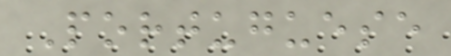Portuguese
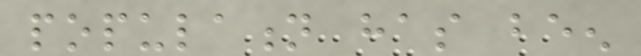population has been
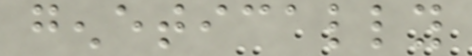genetically
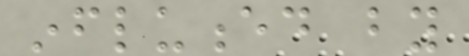influenced by
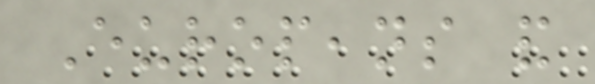Europeans and
